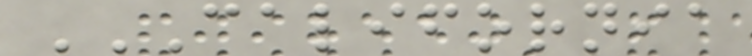CALIFORNIA
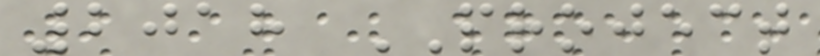2018 PROJECT
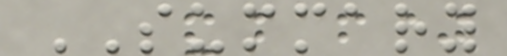SUMMARY
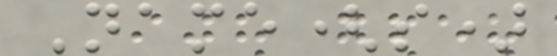Name(s)
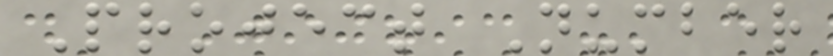Project Number
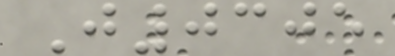J0305
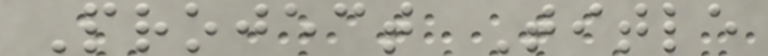Project Title
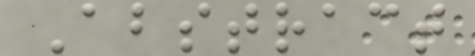Abstract
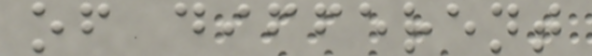of different
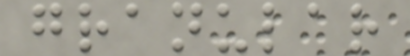granular
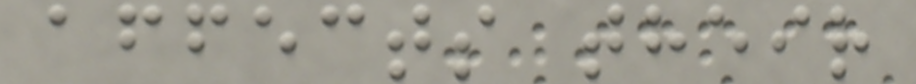affects their
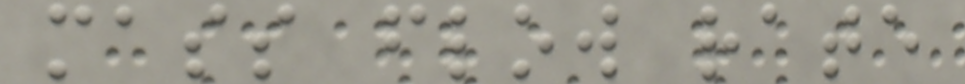mass flow rate
